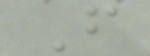F
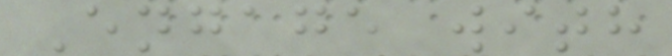Engage with
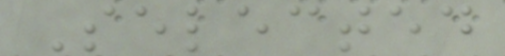Selected
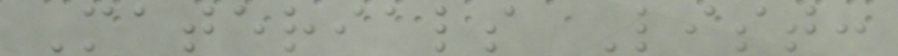Materials List:
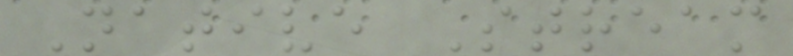Native Stream
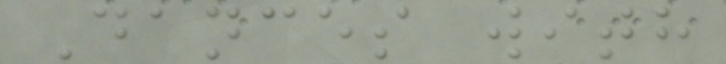Dances with
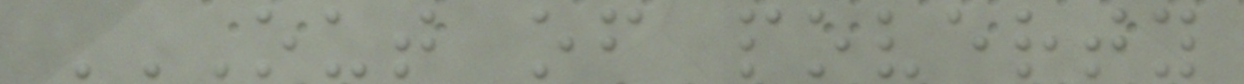OUT OF POVERTY
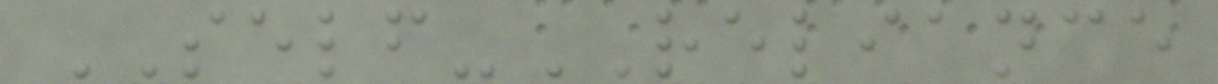SELF-RELIANCE
